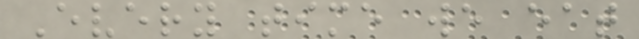Every time we eat
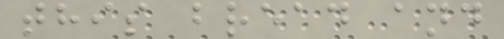this bread and
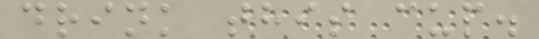drink this cup.
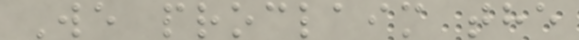We proclaim the
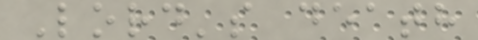Lord's death
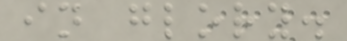in glory.
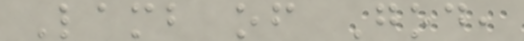Lamb of God,
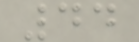44
